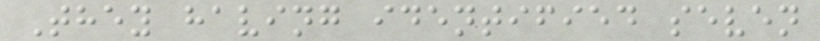They having identified seven
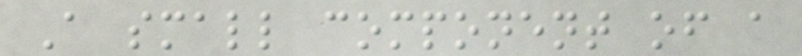A small component of a
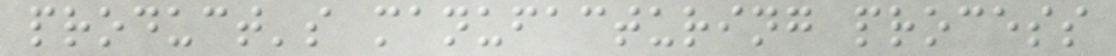product's manufacturing process
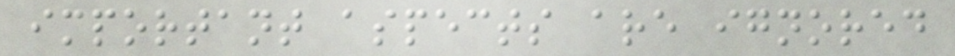important aspects are ignored
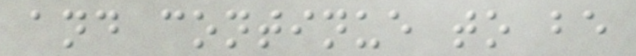and continue to be
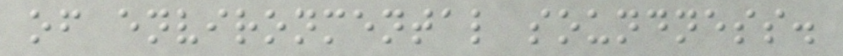of environmental soundness.
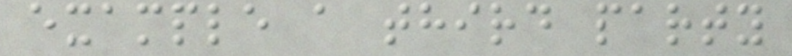example a third party
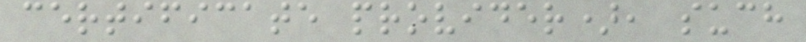certificate provider), such
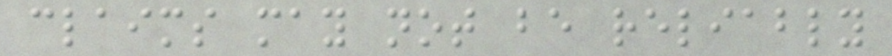claims may not be reliably
